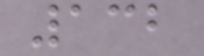132
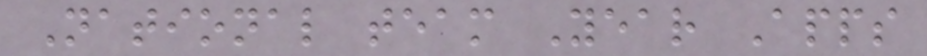National team Year Apps
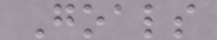Goals
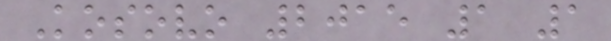Kosovo 2015 1 1
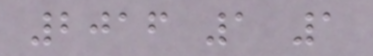2016 1 1
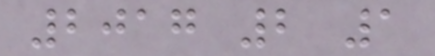2017 2 1
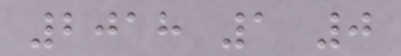2018 1 0
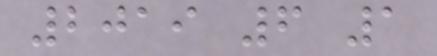2019 6 1
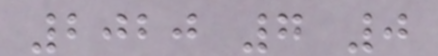2020 7 0
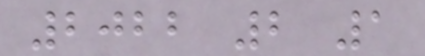2022 2 1
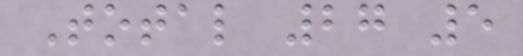Total 27 5
